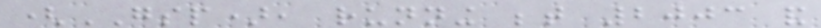(GSP), running between 2003 and
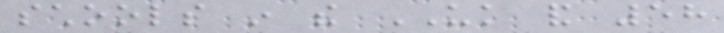schools in the UK and 58
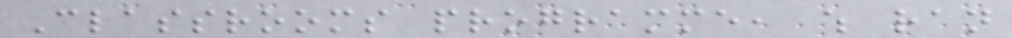Classrooms programme, which ran
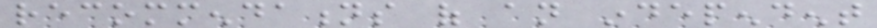recommendations of an independent
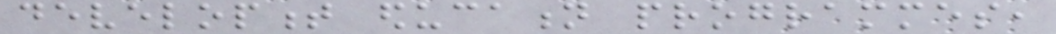development education programmes,
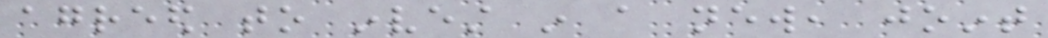agreed to invest in a new, joint
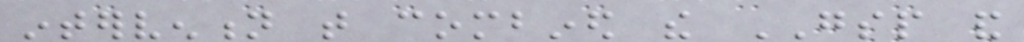intervention that combined the GSP and
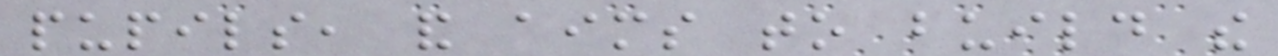pupils, and aims to build the
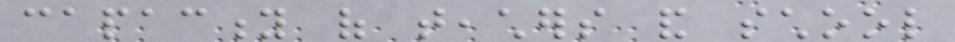capacity of teachers and school
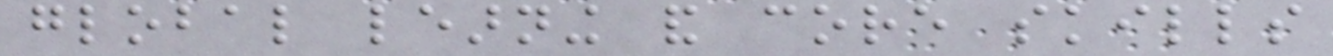global learning and core skills
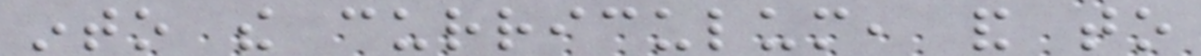into the curriculum, and to
